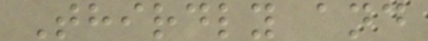Thirdly and
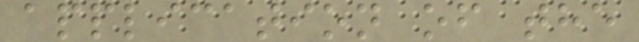application of the
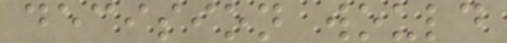decision would
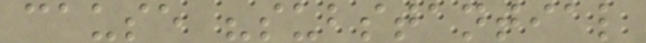cause "substantial
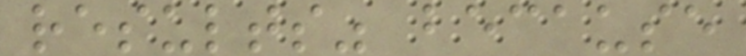results" because
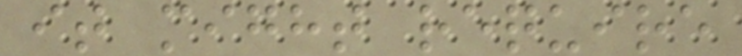it might require
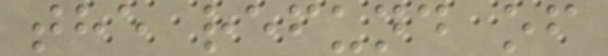the refund of
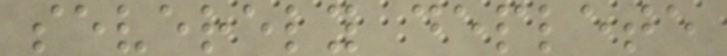severely deplete
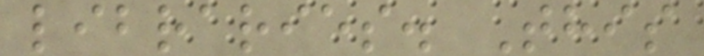libraries. This
